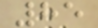85
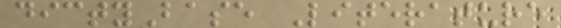dictyBase Literature
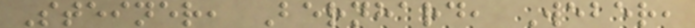Steiner, Bernhard, Weber,
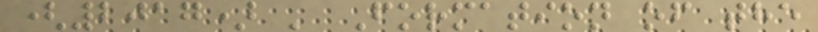(2017) ' Formation of the
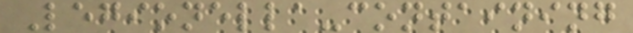Legionella-containing
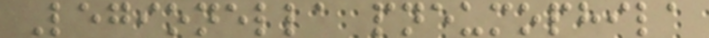Legionella pneumophila
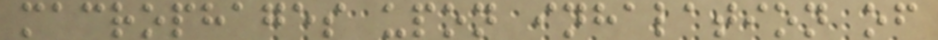macrophages upon inhalation of
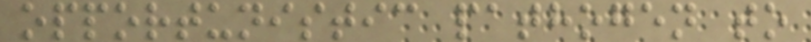opportunistic pathogen to
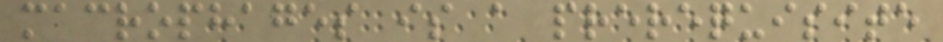macrophages is a prerequisite
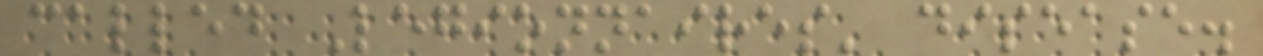called Legionnaires' disease.
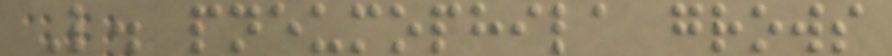L. pneumophila grows
